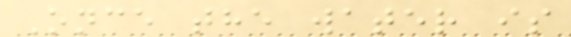Once the water is
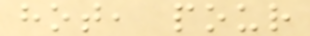hot, pour
